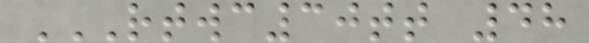RTWC30TT 48
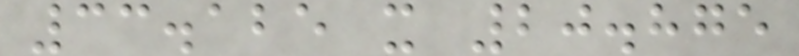33.125 x 20.875
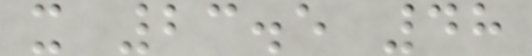x 23.5 48
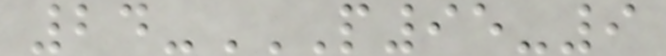24-P95-9
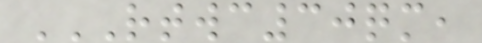RTWC30QM,
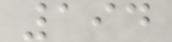194
